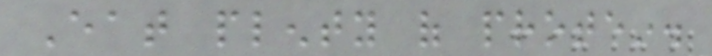Eat plenty of protein.
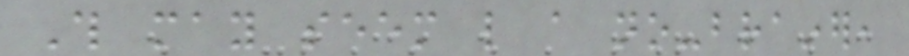This may seem like a no-brainer,
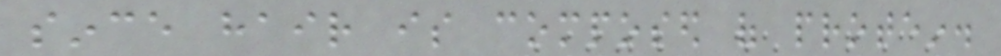since hair is composed of protein.
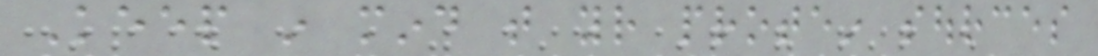Keep in mind that your protein sources
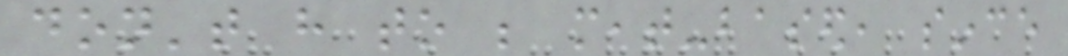don't have to be meat-based, since
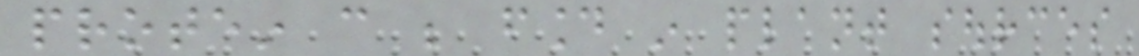protein can be found in plant sources
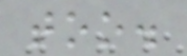too.
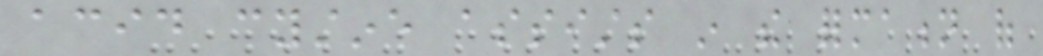acid cystine assists in the formation of
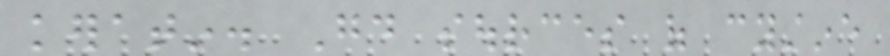keratin. Good sources of cystine
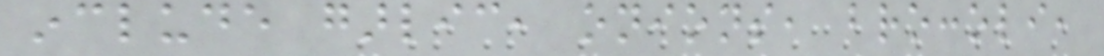include garlic, onions, broccoli,
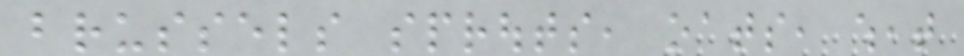brussels sprouts, oats, wheat
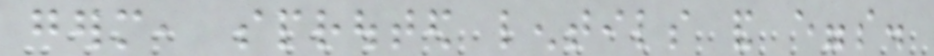germ, sprouted lentils and eggs.
